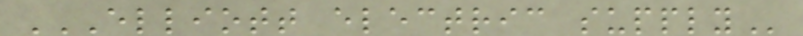ELLIOTT ELECTRIC SUPPLY
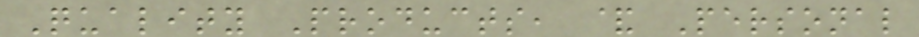Quality Products, & Personal
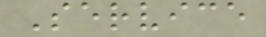Service
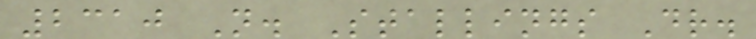2310 N. Stallings Dr.
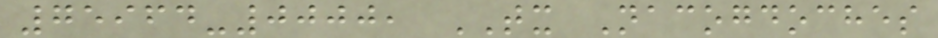75964-0000, TX Nacogdoches
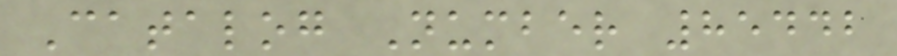Catalog Number 85442
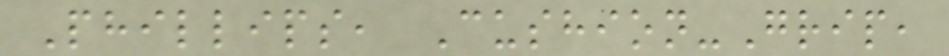Phillips, Cushion-Grip,
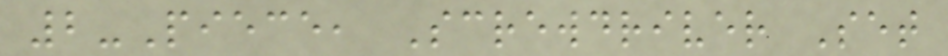2-Piece, Screwdriver Set
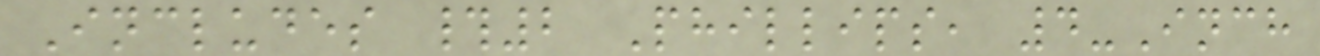Includes #2 Phillips, 4-Inch
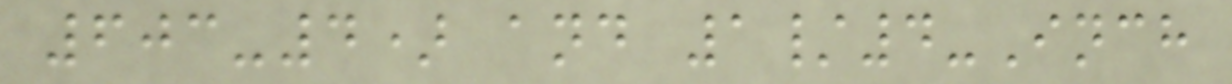603-4) and 1/4-Inch
